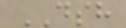DSH
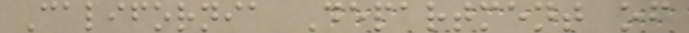California Department of
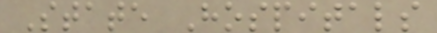State Hospitals
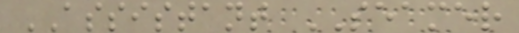ASSISTANT SEAMER
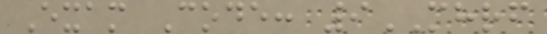Exam Code: 9MHRF
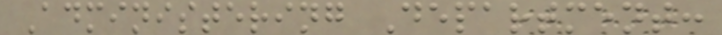Administering Department:
